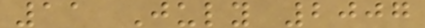11 July 2007
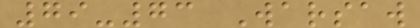79-73 Warsaw
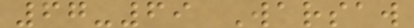67-69 Warsaw
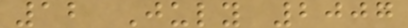12 July 2007
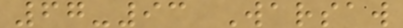67-93 Warsaw
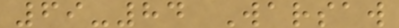69-84 Warsaw
